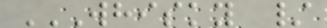WHISKY /
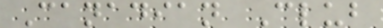Canadian Club
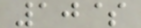10$
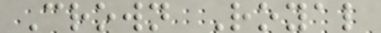Crown Royal
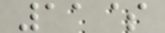11$
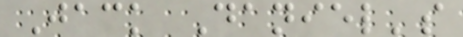Jack Daniel's
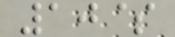10$
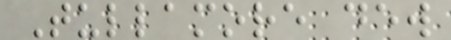Tullamore dew
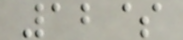12$
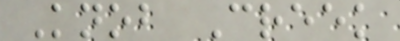Knob Creek
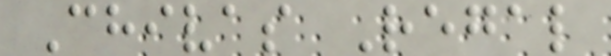Chivas Regal
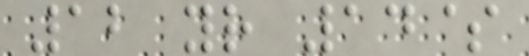12 yr 14$
